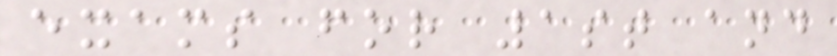exams for 1st and
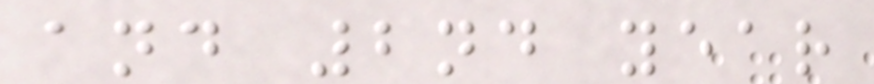and 2nd year
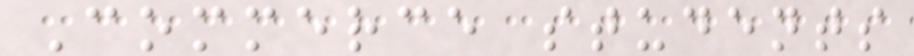Commerce students
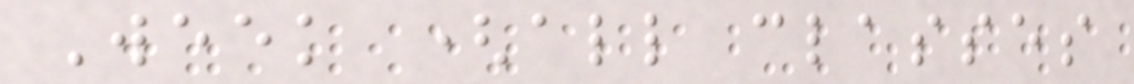Week (all classes
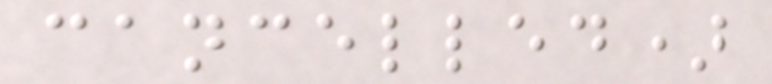cancelled)
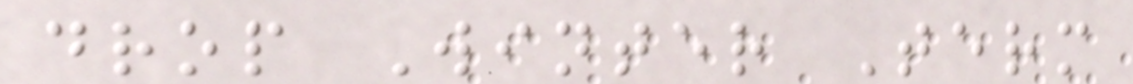drop Winter Term
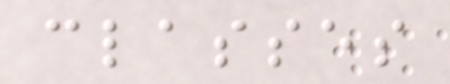classes
